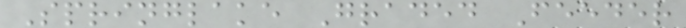Springlake Graded Feeder
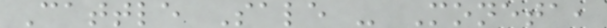Cattle Sale - Moneta,
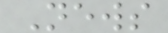News
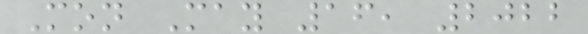Mon May 16, 2022
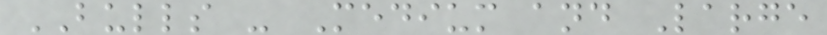BULLS - Medium and Large
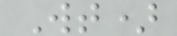Wt)
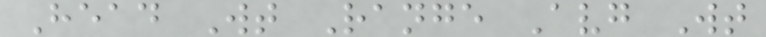Head Wt Range Avg Wt
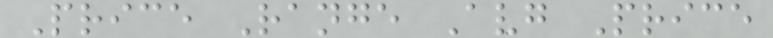Price Range Avg Price
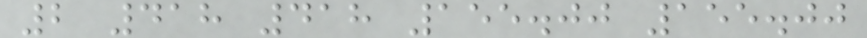2 418 418 155.00 155.00
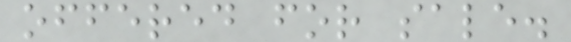offered for sale.
